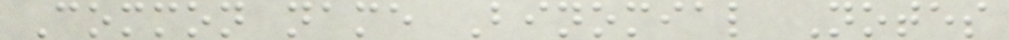Common name Binomial Notes
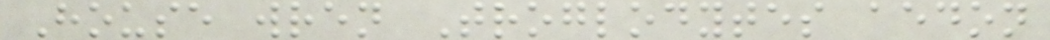House wren Troglodytes aedon
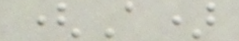(A)
